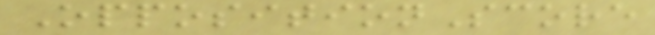OppositionScore
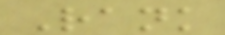Rank
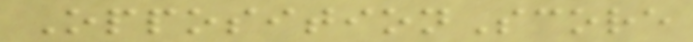OppositionScore
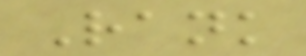Rank
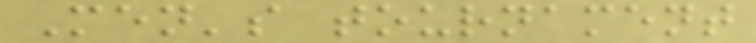Men's tournament
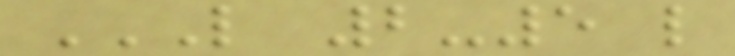L 2-5 L
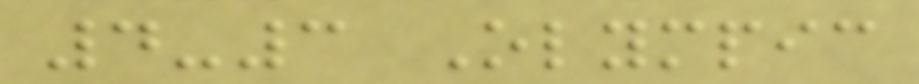4-3 Olympic
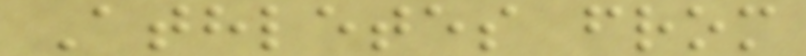Athletes from
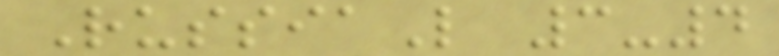RussiaL 3-4
